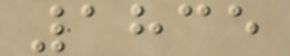1835
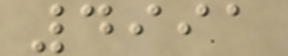4991
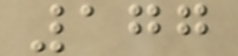177
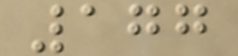177
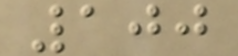100
